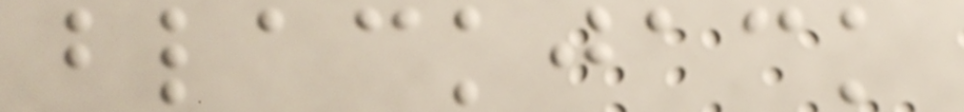blackjack
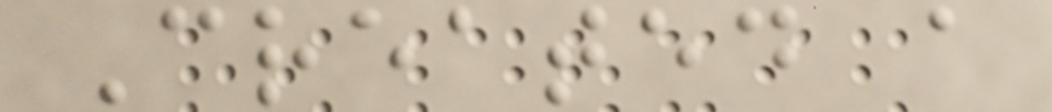Created a
